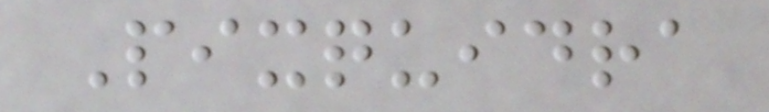Pixquidra
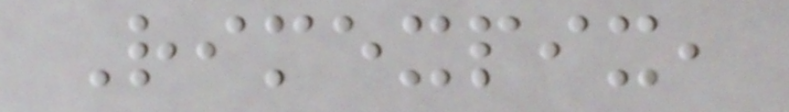Rimexpix,
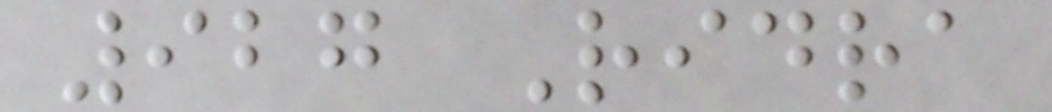927 Ridra
